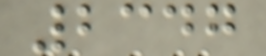2347
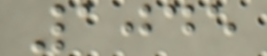1045
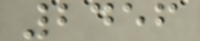2456
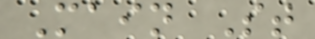Main St
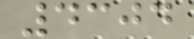4304
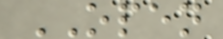OPEN
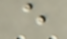e
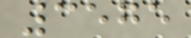3575
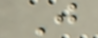J
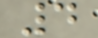4
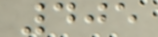405
